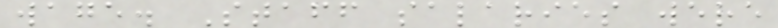wage. Staff salaries were
